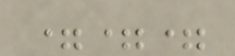===
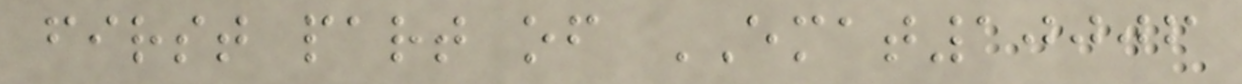first part of EMAT10006
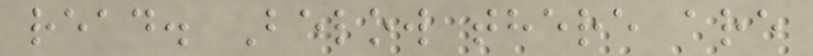read. Below there are
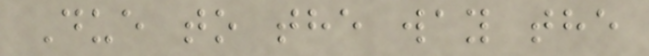Due to the way the
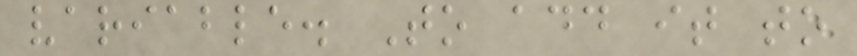variable. To add it to
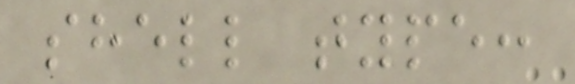shell type:
